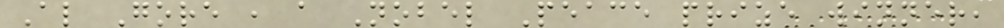Al Gore , a Nobel Peace prize winner,
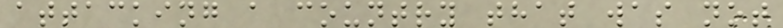attacking a country that was not
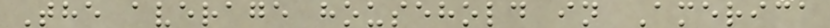The average household in America
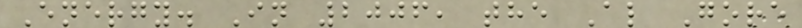Energy. In 2006, the Al Gore
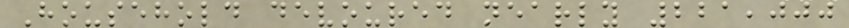Household devoured nearly 221,000
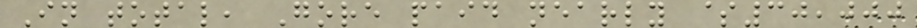In total, Gore paid nearly $30,000
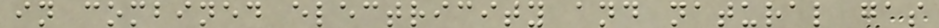in combined electricity and natural gas
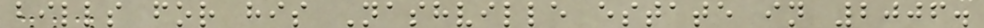bills for his Nashville estate in 2006.
